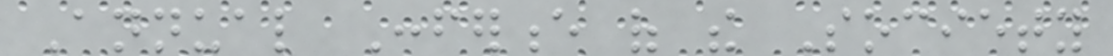Annual Conference of the Society
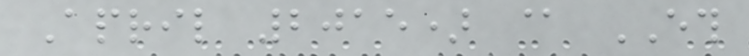April 2015) @ ETH
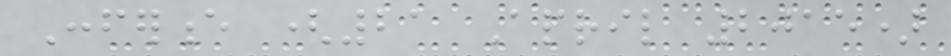Conference (21 April 2015)
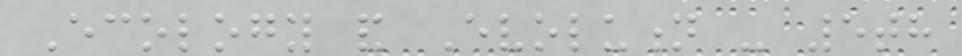Ecology and Evolution - 5th
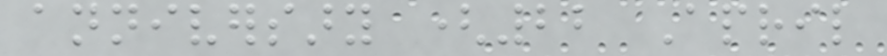anniversary (22 April
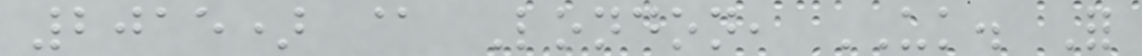2015) @ London, UK. For
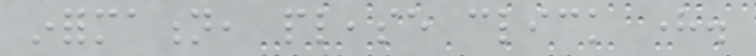information, please click here.
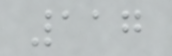117
